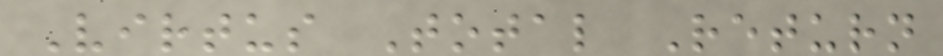Virtus Total Return
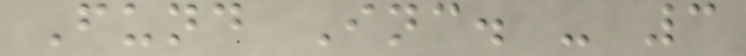Fund Inc. - 3
